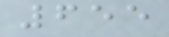655
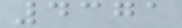4371
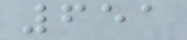651
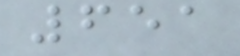651
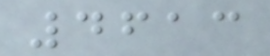4613
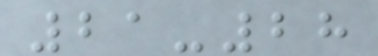21-28
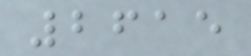2615
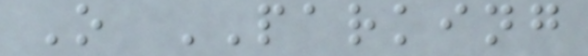O PARKING
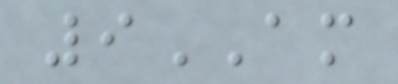9AM
